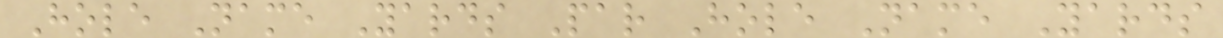Hole Name Yards Par Hole Name Yards
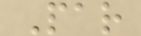Par
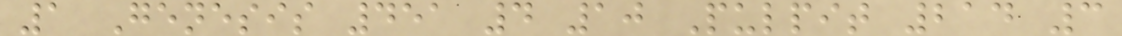1 Genesis 451 4 10 Pulpit 214 3
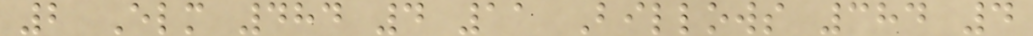2 Elm 484 4 11 Billows 384 4
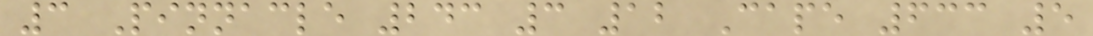3 Pinnacle 243 3 12 Cape 633 5
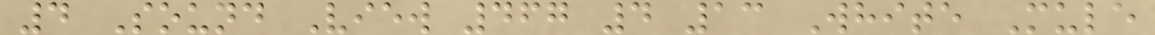4 Sound View 467 4 13 White Mule
